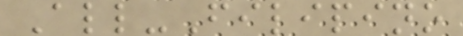All-Filipino
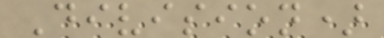Division)
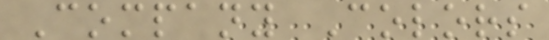Company Colors
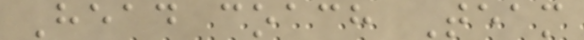Head coach Team
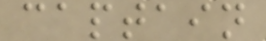captain
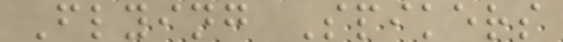Flying Spikers
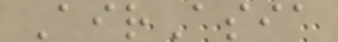AirAsia
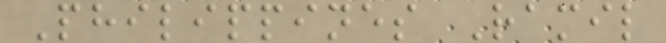Philippines Ramil
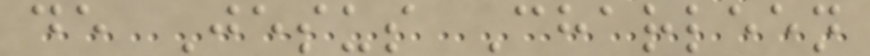de Jesus Charleen
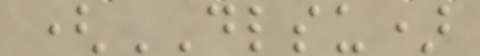(DLSU)
